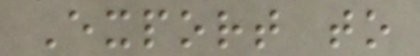Export to
